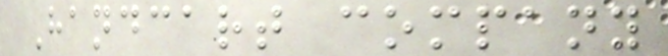Handcart company
